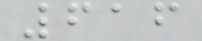616
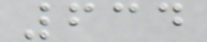634
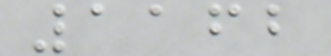1162
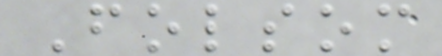Folsom
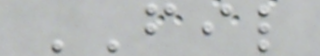FIL
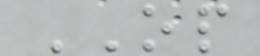OP
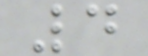4
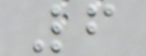6
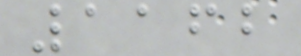1162
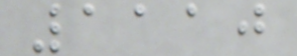1110
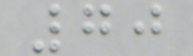70
